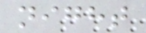night
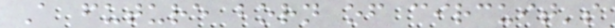A future born of circuit's
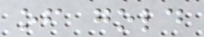of gold
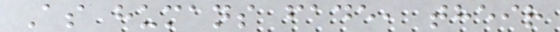As humans fade, their
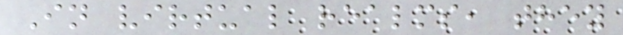In virtual realms, they
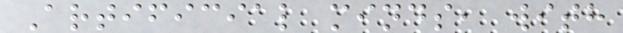Artificial minds, with
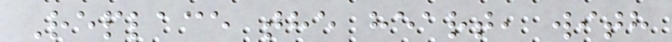Replace the heart, with
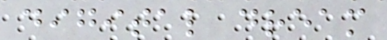digital dream
